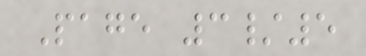Page 3/5
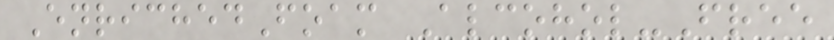EnrichedFoam Alcohol-Free
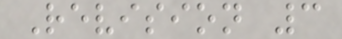Revision 3
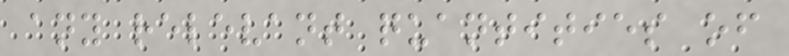any relevant quantities of
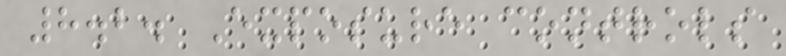8.2. Exposure controls
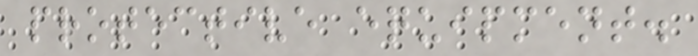protective equipment.
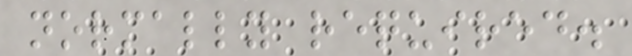normally required.
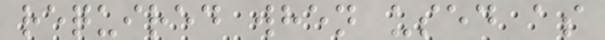required when used as
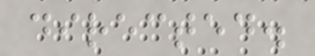directed.
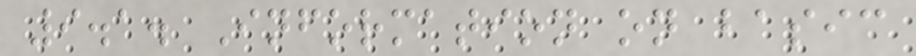9.1. Information on basic
